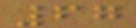67
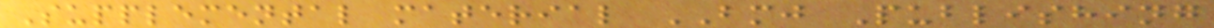Supplemental material BMJ Publishing
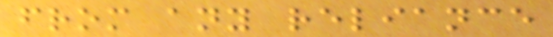from any reliance
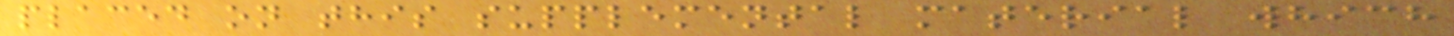placed on this supplemental material which
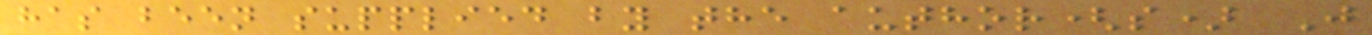has been supplied by the author(s) J
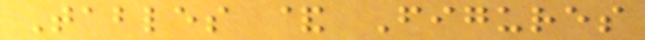Tables & Figures
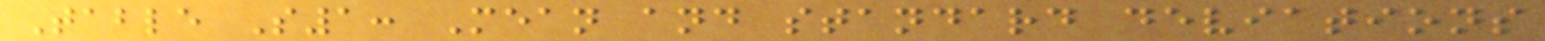Table S1: Mean and standard deviations
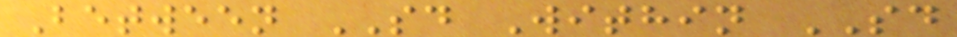Between SD Within SD
